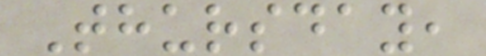Thursday,
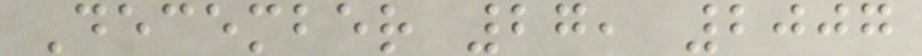December 27, 2007
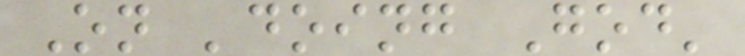On 'doing God'
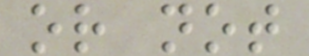or not
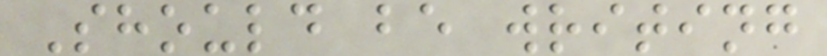Should be writing
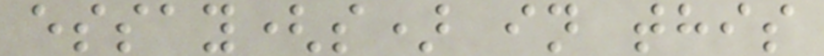essay(s) in this
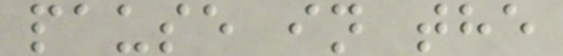pause in the
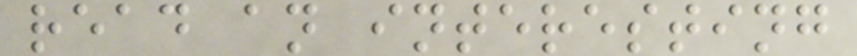read an interesting
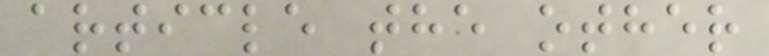article the other
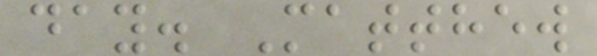day. Matthew
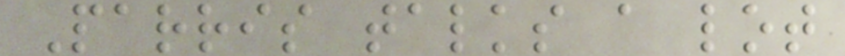Parris talks a lot
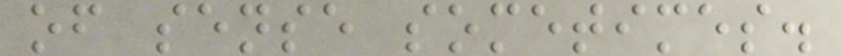of sense sometimes.
